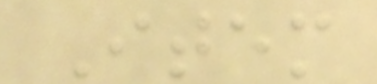Item
